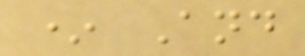* And
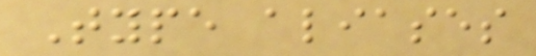Type aliases
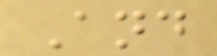And
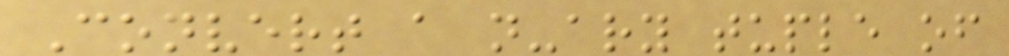Convert a n-ary tuple of
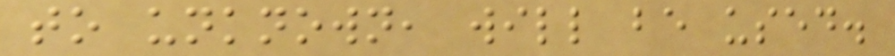to unknown, will be used.
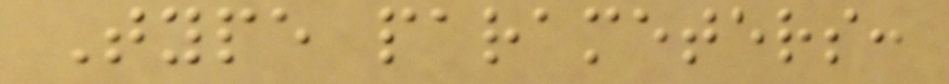Type parameters:
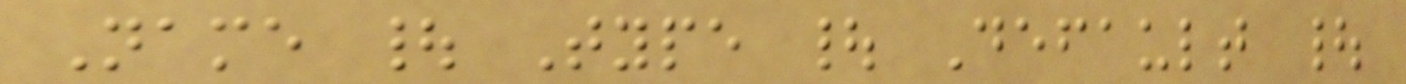Name | Type | Default |
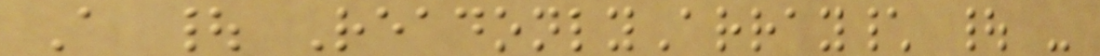A | ReadonlyArray\ | -
